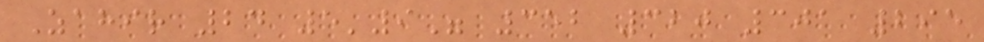Zahir 24 5'9" 352 320 301 295
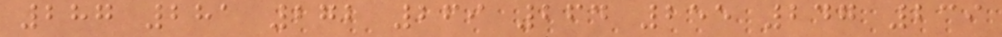287 281 272 269 264 255 247 239
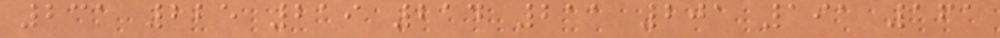231 225 219 214 211 201 191 161
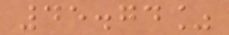45.74%
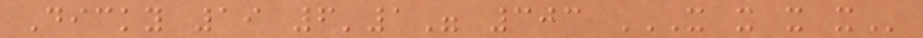Dicky 19 6'1" 303 X X X X
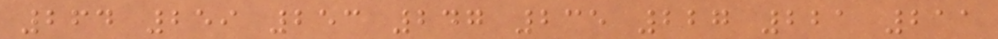264 259 253 247 235 227 221 211
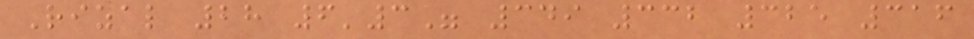Rizal 28 6'3" 349 332 325 316
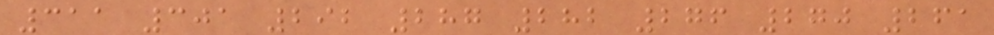311 301 292 287 282 276 270 261
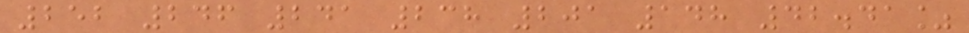252 246 241 238 201 148 42.41%
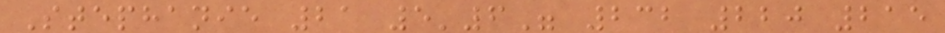Stephanie 21 5'6" 232 220 215
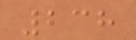238
